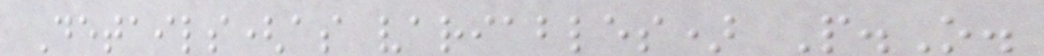Details(as variables) P.O.
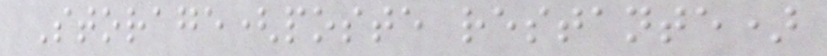Storage(poste restante)
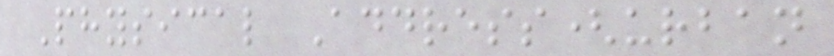Physical Address(urban
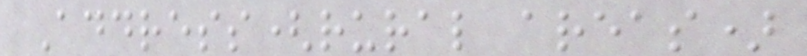Address(rural areas)
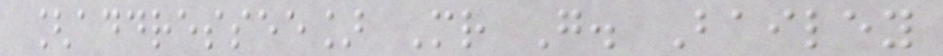[addressee] Mr G. Bailey
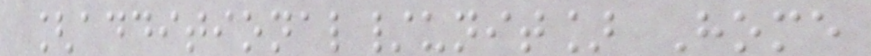[additional/unit] Home
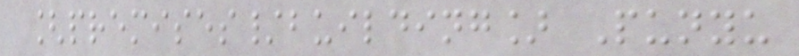[premises/building] Punyu
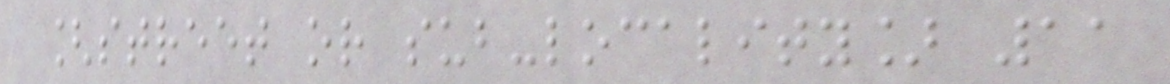[street or sub-locality] 11
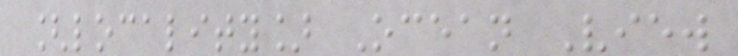[locality] Ocean View
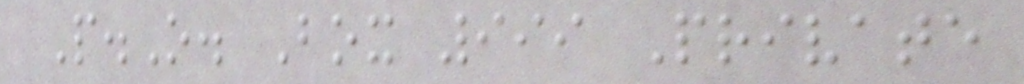P.O. Box 999 Private
